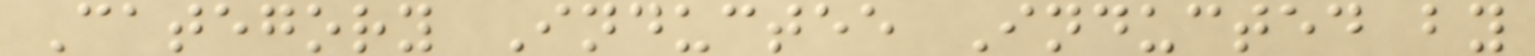Category Inductee Inducted by
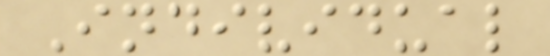Individual
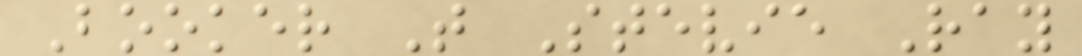Booker T Stevie Ray
